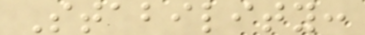Stability:
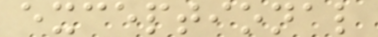exceptional
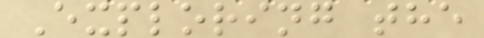Exploring the
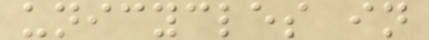unicycles in
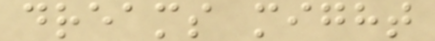dreams might
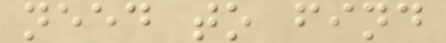need to find
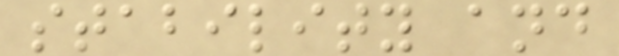stability and
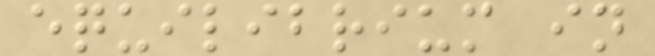equilibrium in
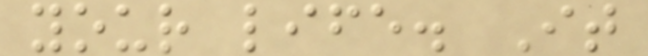your life. It
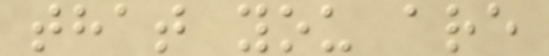that you are
